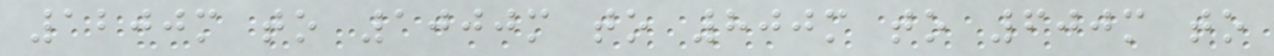1200m to 1000m to 800m to 600m to
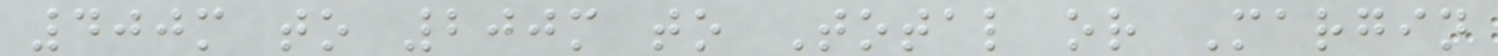400m to 200m to Total or Margin
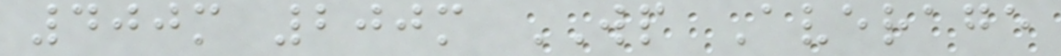400m 200m WP Average
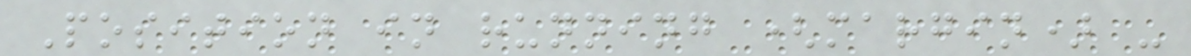Position in running (margin) -
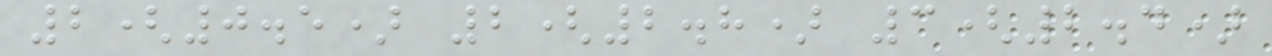2(0.5) 2(2.8) 3(2.4)
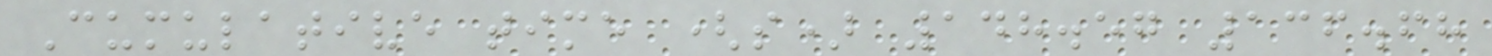Cumulative time (s) 148.57 136.68
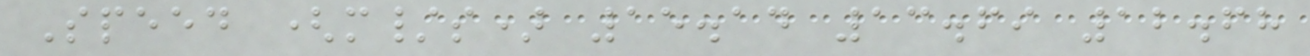Speed (m/s) 15.14 13.69 12.68
